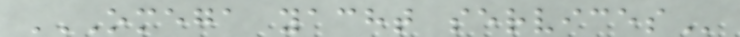OMEGA YACHT SERVICES
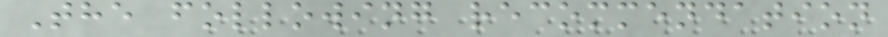The following recommendation
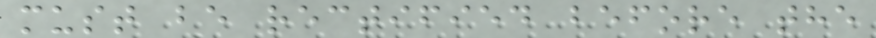must be rectified before the
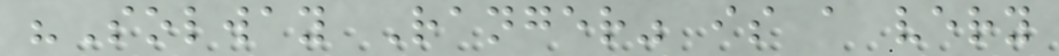"Solway Ranger" is a very
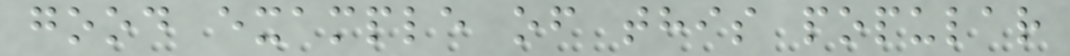good example of this popular
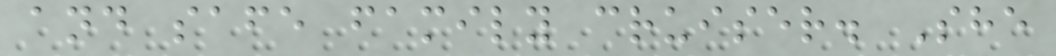and safe family cruiser. She
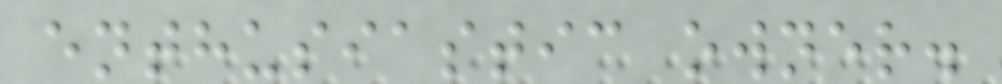enthusiastic owner.
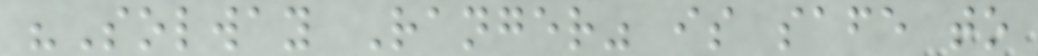"Solway Ranger" is safe to
